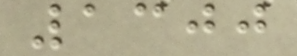1300
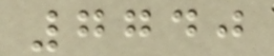7740
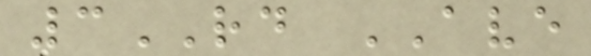3RD AVE
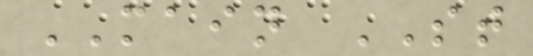MAIN ST
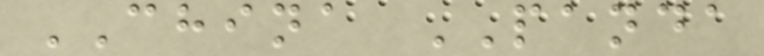CHINA PANDA
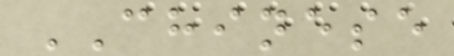CHINESE
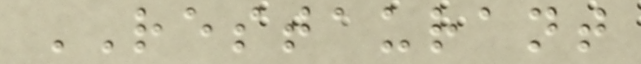RESTAURANT
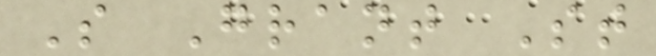S Grant St
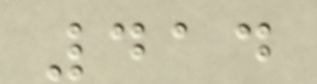414
